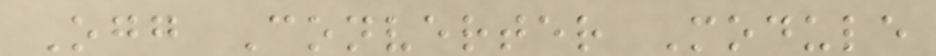Ogg Converter Module
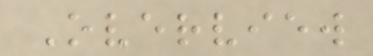Overview
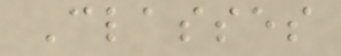Classes
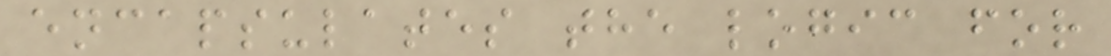encapsulates the logic for
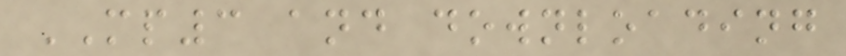MP3 and downloading
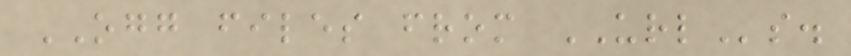OGG files from URLs.
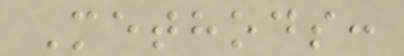Methods:
